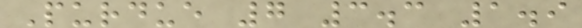Purdue 7 3.3 1.9
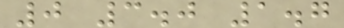0 3.0 1.7
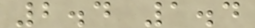2.4 1.4
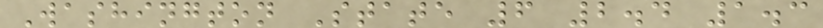Washington State 6 2.4 1.3
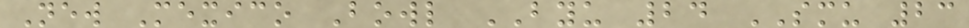New Mexico Bowl BYU 24 SMU 23
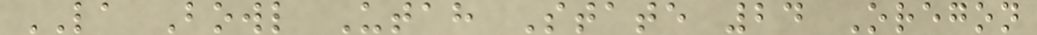LA Bowl Utah State 24 Oregon
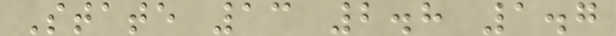State 13 2.8 1.7
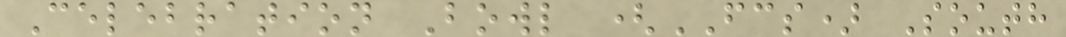Celebration Bowl (FCS) South
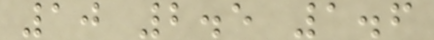10 2.5 1.6
